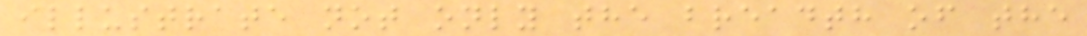illustrate not only the breadth of the
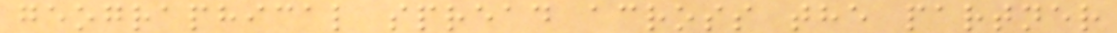geographical spread across the partner
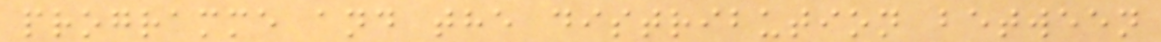programme and the distribution between
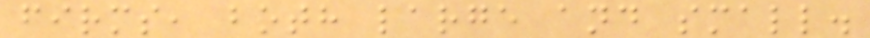firms, both large and small.
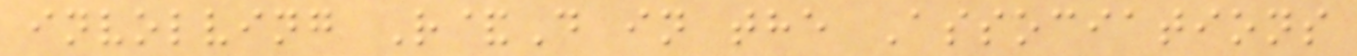involving R&D in the Associations
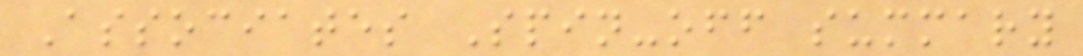Associates Spin-off summary
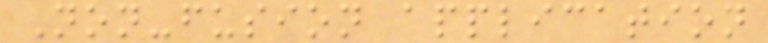Non-fusion application
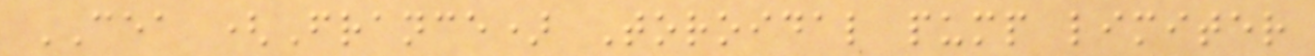CEA (France) Toroidal pump limiter
